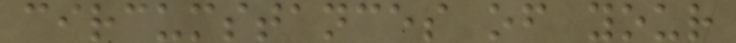circumstances of your
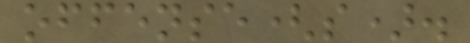offense(s).
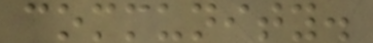community.
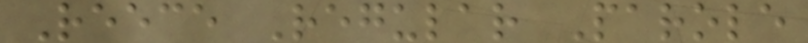Reece Regular Parole
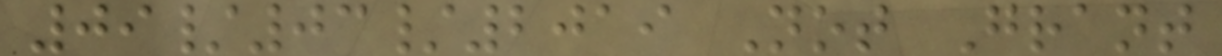09/03/2019 Not Grant
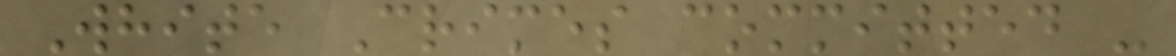White Crimes committed -
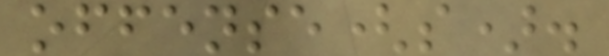offense(s).
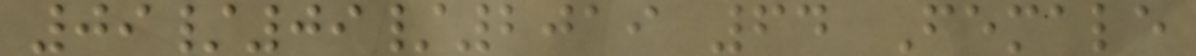09/09/2019 64 Female
